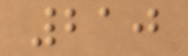210
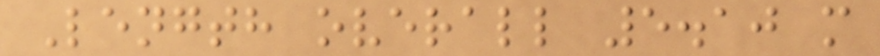Length overall 5.10 m
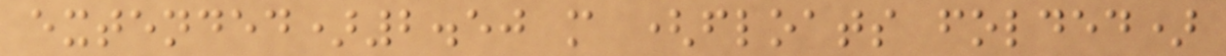extended)2.50 m (floats folded)
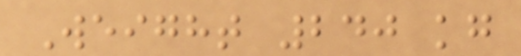Weight 240 kg
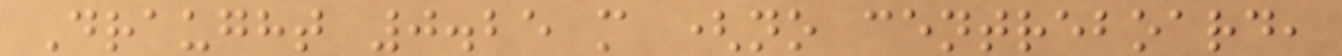Draught 0.25 m (no centreboard,
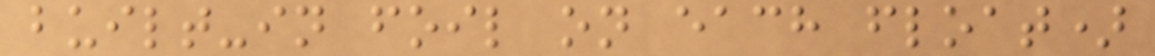built-in foil on each float)
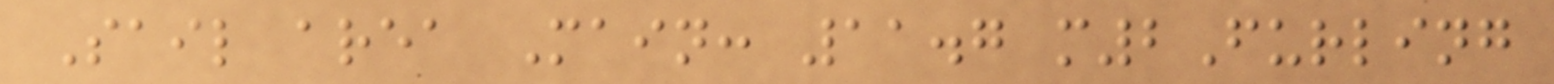Sail area Main: 11.7 m2Furling
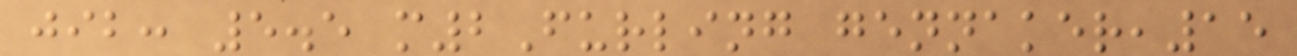jib: 5.5 m2Furling gennaker,15
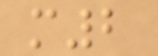m2
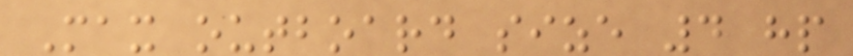Max outboard size 4 hp
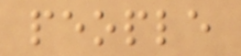people
